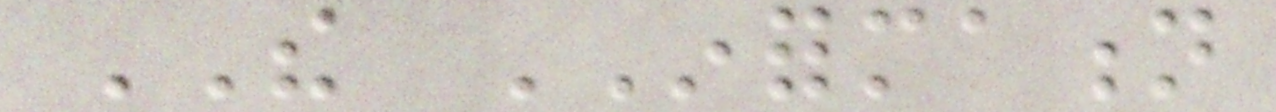THE INFORMATION
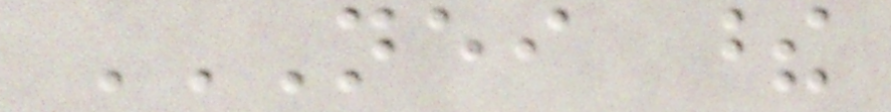NEITHER THESE
